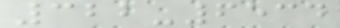322-6534
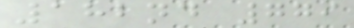182nd 779
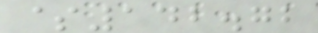$142.72
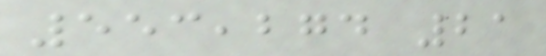553,274 21
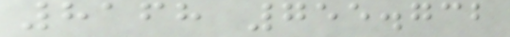8168 755.732
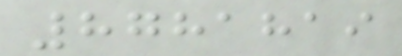8781819
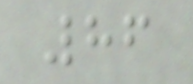86
